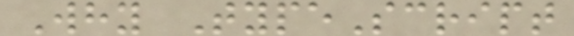Why TypeScript
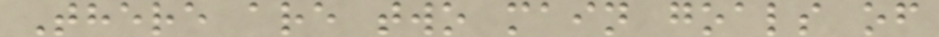There are two main goals of
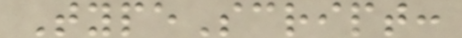TypeScript:
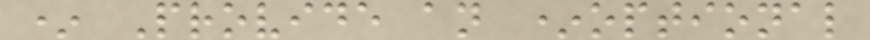* Provide an *optional
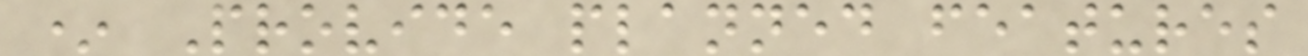* Provide planned features
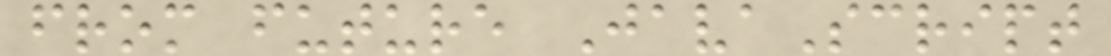from future JavaScript
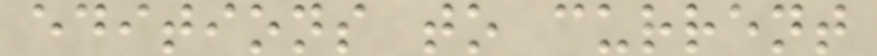editions to current
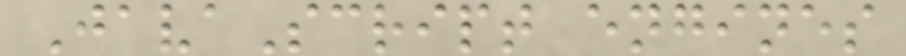JavaScript engines
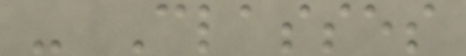- Classes
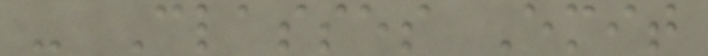- Classes Emit
